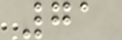71
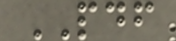PDF
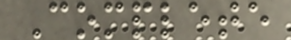Complete
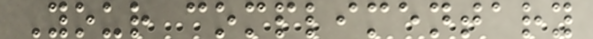Your complimentary
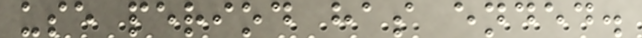use period has ended.
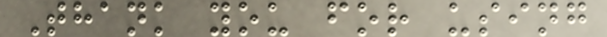Thank you for using
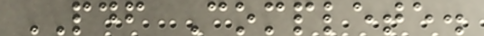PDF Complete.
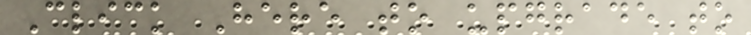Click Here to upgrade to
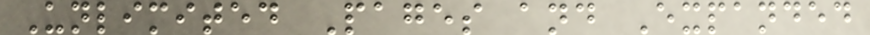Unlimited Pages and Expanded
